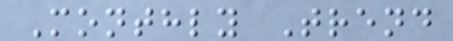Monthly Trend
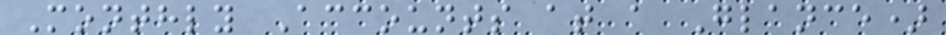Monthly Accounts at a Glance)
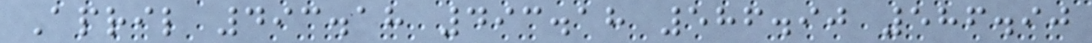April 493.18 493.18 586.90 586.90
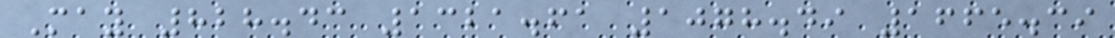May 828.43 1321.61 1078.49 1665.39
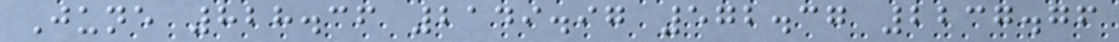June 828.36 2149.97 572.37 2237.76
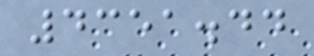4351.44
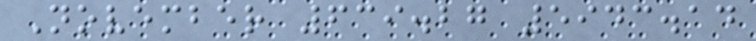November 639.27 5943.14
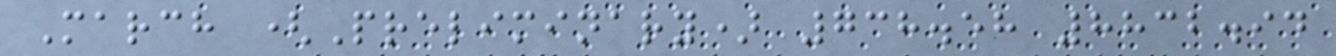March (Preliminary) 738.58 8832.94
